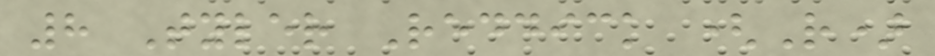8 Tyler Reddick (R)
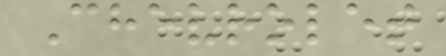Chevrolet
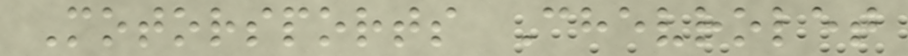Motorsports Chevrolet
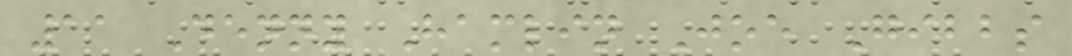11 Denny Hamlin Joe Gibbs
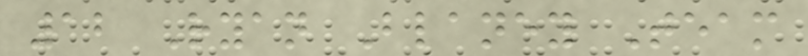12 Ryan Blaney Team
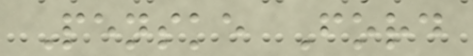Penske Ford
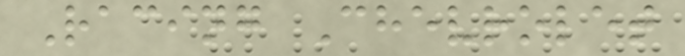Racing Chevrolet
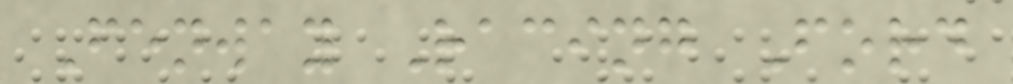Fenway Racing Ford
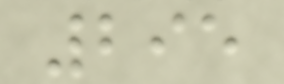295
